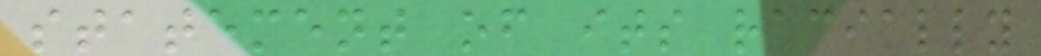statement of its racially
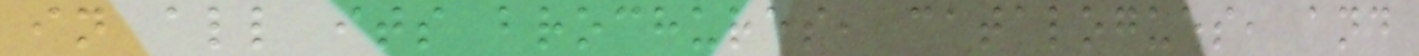in all its brochures, catalogues, and
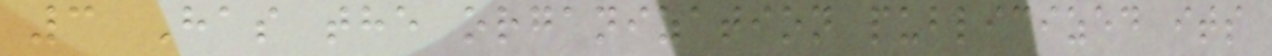3 Has the organization publicized its
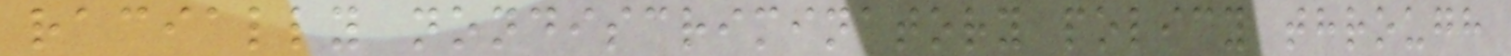racially nondiscriminatory policy through
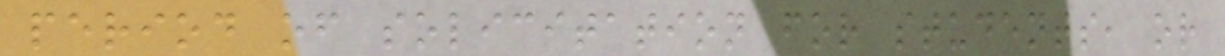period of solicitation for students, or
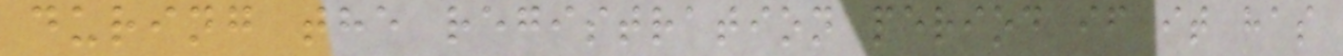during the registration period if it has
